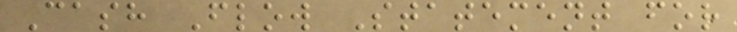Cash Flow Statement for
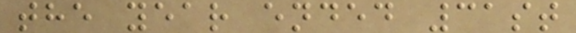the year ended 31st
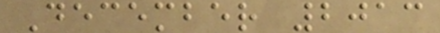December 2013
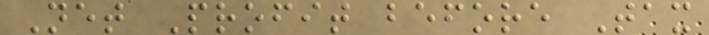Net Profit before Tax
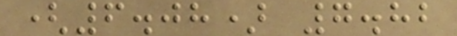(6.08) 7.82
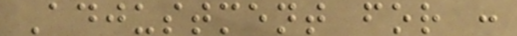Adjustment for :
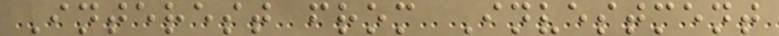Interest from Investment
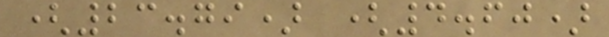(23.79) (4.60)
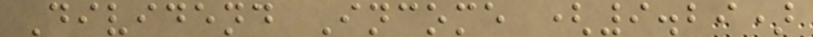Dividend Income (9.29)
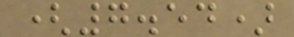(7.54)
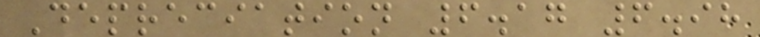Depreciation 6.17 6.98
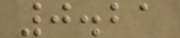0.21
